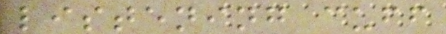listening cuff
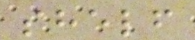shelf
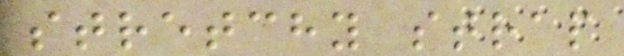stretchy strap
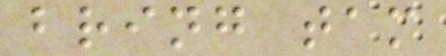bring tam
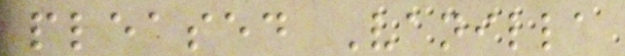pleased Vanilla
